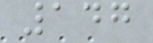147
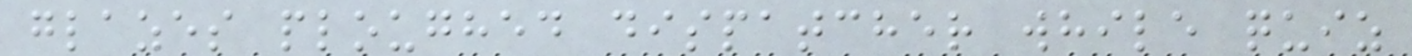glazes ploughed dispatcher while quiz
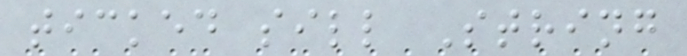ticked sill String
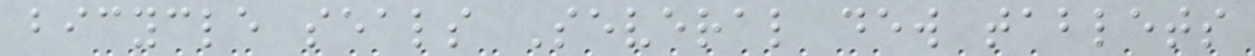bicycle seals Several dew tablets
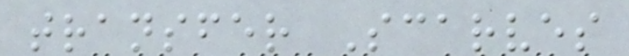transfer Scarves
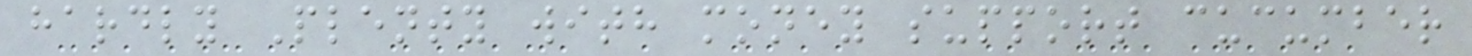hardly Plenty with money support cucumber
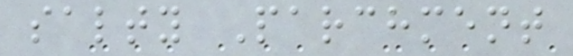salty Parchment
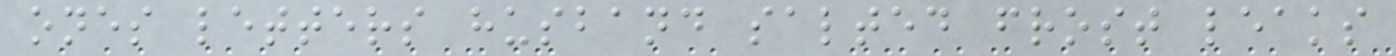ones letters husband salted frost leaks
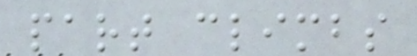part climbs
